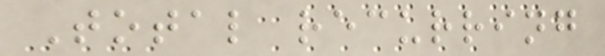Total recurring
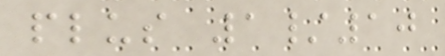plus 1/10
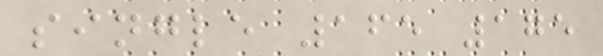single 165 175
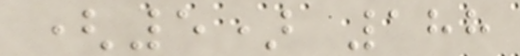(5) 188
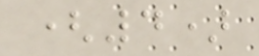(4)
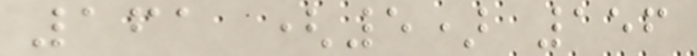161 (5) 156
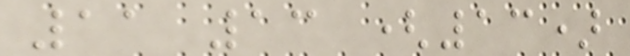11 13 (13)
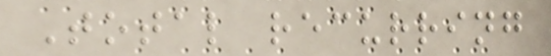Total recurring
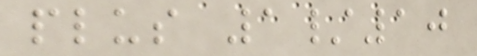plus 1/10
